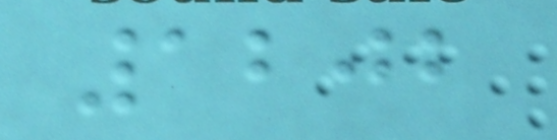1202
